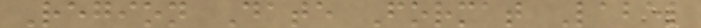Region Date Format Label
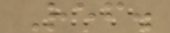Ref.
